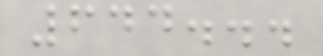644...
